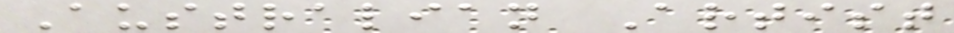Australian Artist
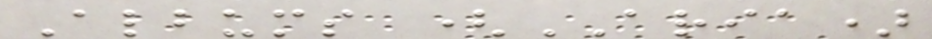Albums (ARIA)
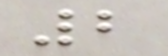2
